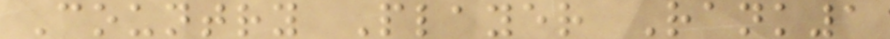Country Player Rank1
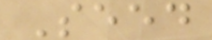Seed
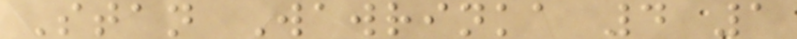Stan Wawrinka 4 1
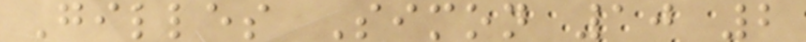Gilles Simon 10 2
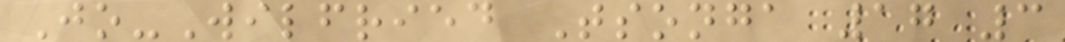Jo-Wilfried Tsonga 17 3
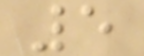5
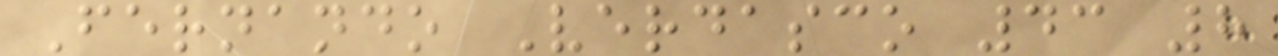Fernando Verdasco 43 8
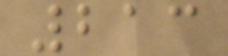213
